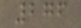276
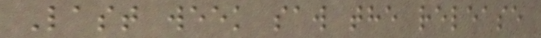Last week saw the release
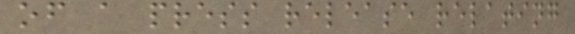of a press release relating
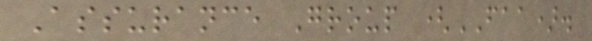Assurance Group (FAA).
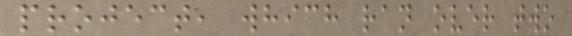project, which ran over two
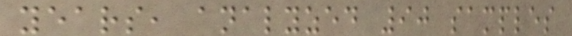years, analyzed 90 samples
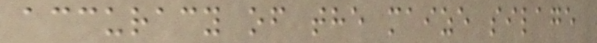accuracy of the maize silage
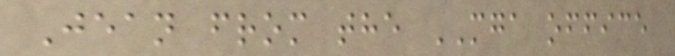Jean from the MGA office
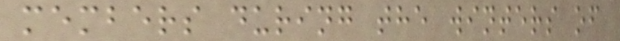members during the winters of
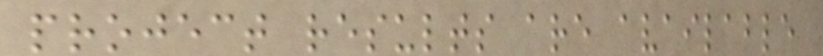project results are available
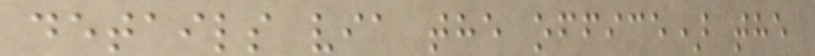details via the office) the
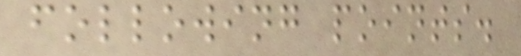following points.
